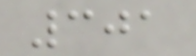301
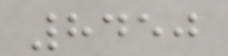8450
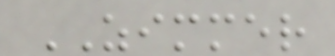ZIMMER
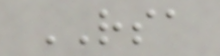RSA
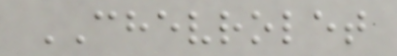CHEVROLET
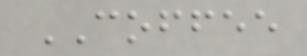COFFEE
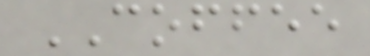COFFEE
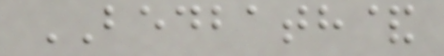BEDBATH&
